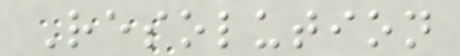Resolution
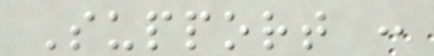Support :
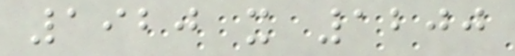1920 x 1200
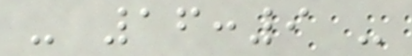- 16:9 -
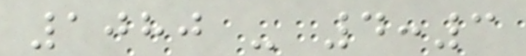1080 - 4:3
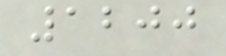1200
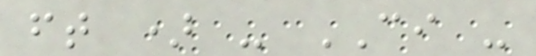ft ) - CI -
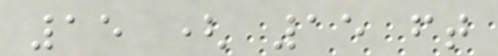15 ( 15 ft
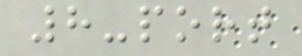8-port
